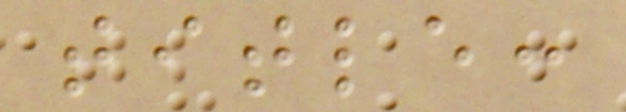title:
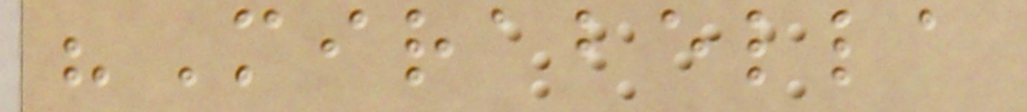"Mirabella
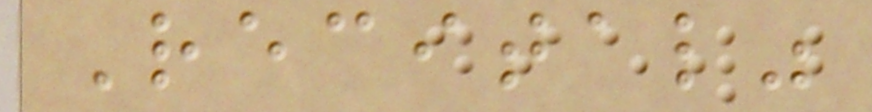Recital"
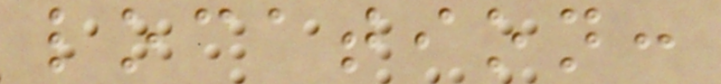location:
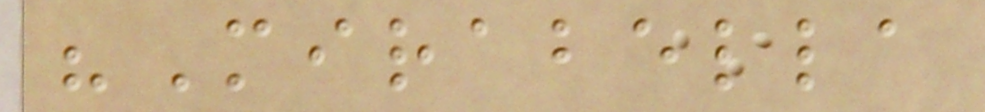"Mirabella
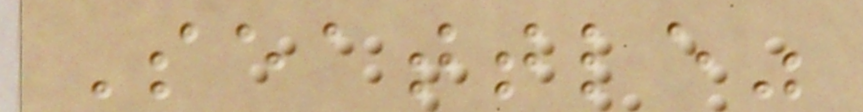Seattle"
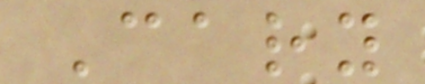Cary
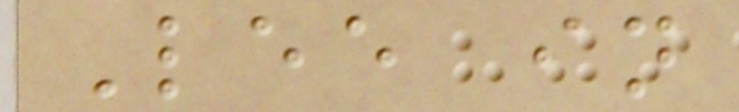Lee in
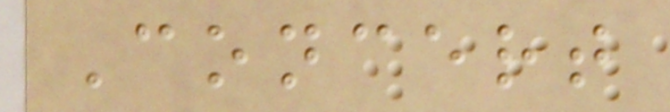Concert
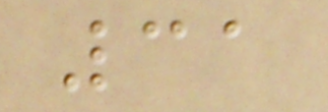31
